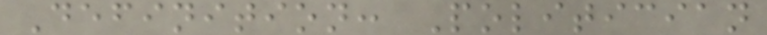Definition: Politician
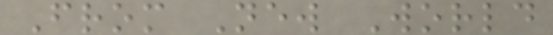From New World
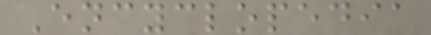Encyclopedia
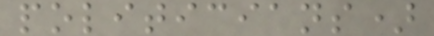politicians)
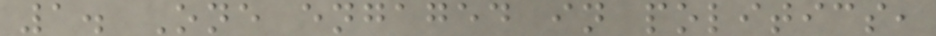1. One engaged in politics,
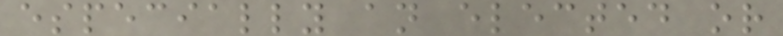especially an elected or
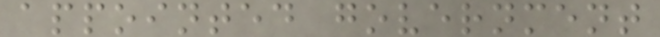appointed government
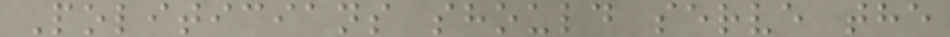Politicians should serve the
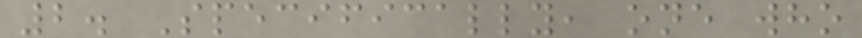2. Specifically, one who
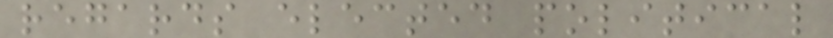regards elected political
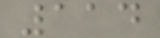114
